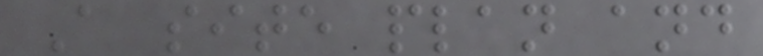A site plan and
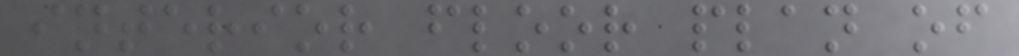interior floor plan of
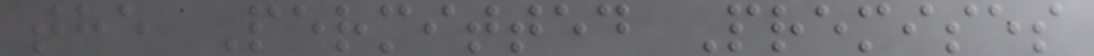the Permitted Premises
